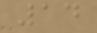14
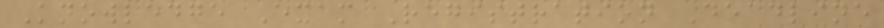Knowledge Exam Registration Deadline
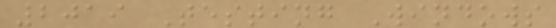2019 Testing Windows
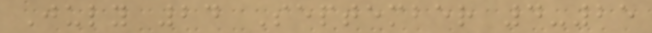July 24 September 4-25
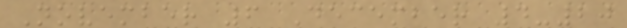November 6 December 4-20
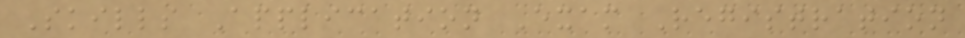Skills Application Exam Registration
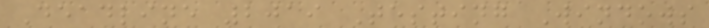Deadline 2019 Testing Windows
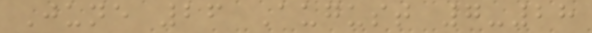June 26 August 7-28
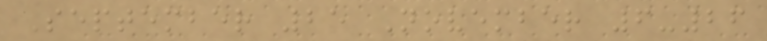September 25 November 6-26
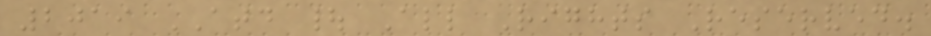2019 ATD | All Rights Reserved.
